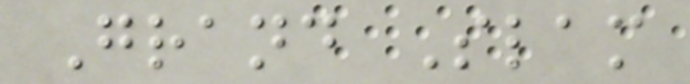Grand Slam
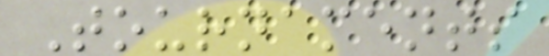Tournaments
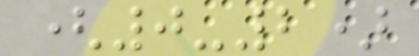(0-2)
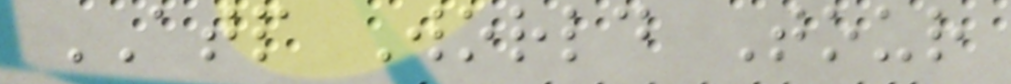ATP World Tour
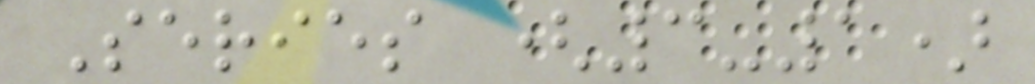Series (3-1)
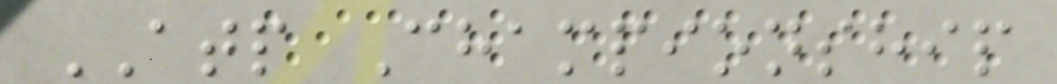ATP Championship
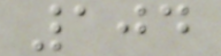104
